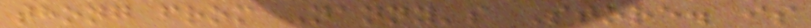thong from Nanny's Store. is
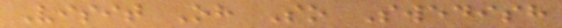Visit Oh So Swedish
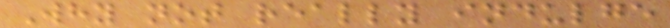Why not really indulge
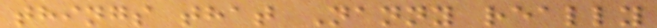things that Nanny really
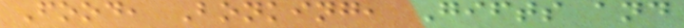Food, Bonking, Gifts and
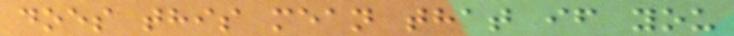does this mean that if you
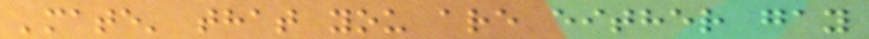'mate' that you are either gay
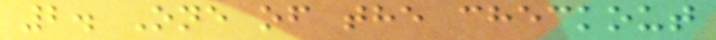2. One of the checkout
